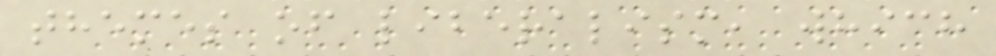themes of liberalism, which
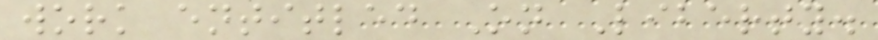work entitled On Liberty.
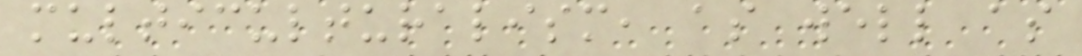multiculturalism, as well as
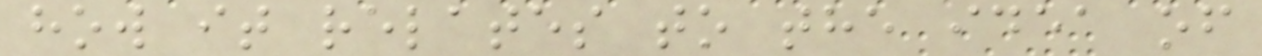how it relates to the idea of
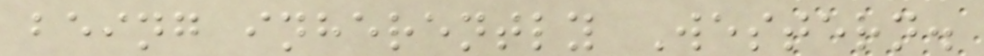being inherently Western.
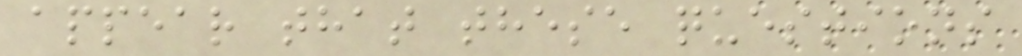appear that these questions
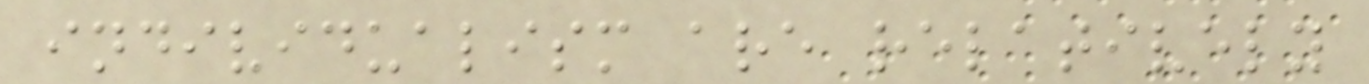individualism are relatively
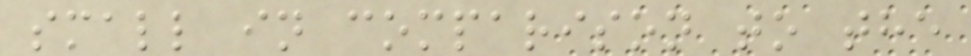small in comparison to the
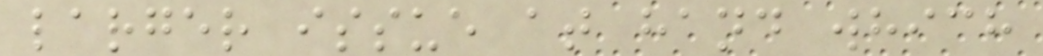larger issue at hand which
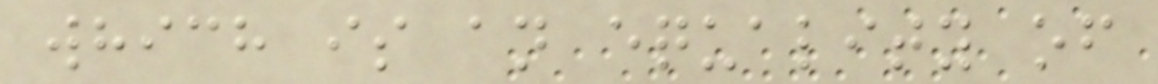which is an equality of
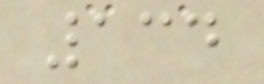134
